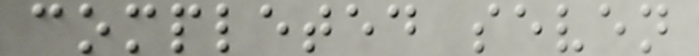completed seven
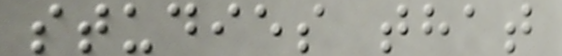studies that
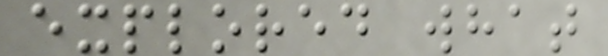explored what
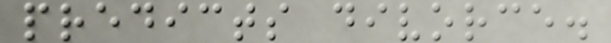predicts divorce.
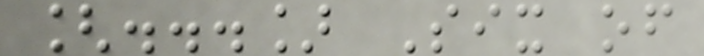[...] Six of
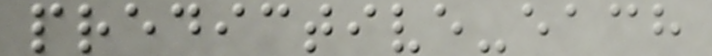predictive-each
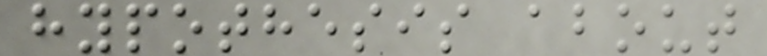hypothesis about
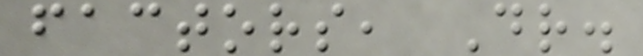factors, Dr.
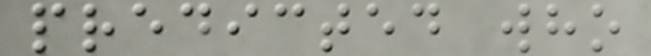predicted who
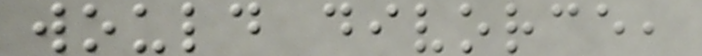would divorce,
